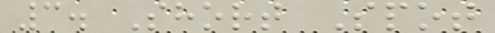3. Short Spot
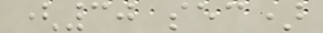(30 sec)
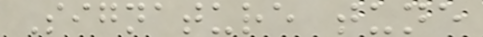Signature tune
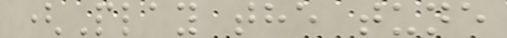(Play the tune
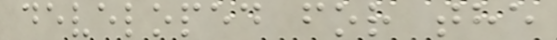developed for the
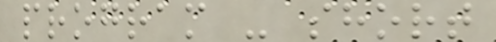program - short
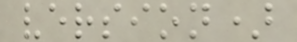version)
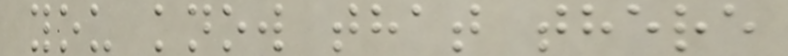you know that there
